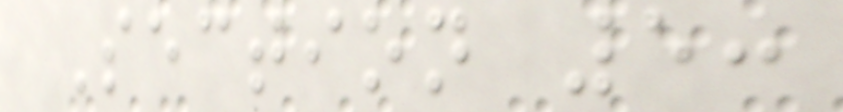Section 5:
